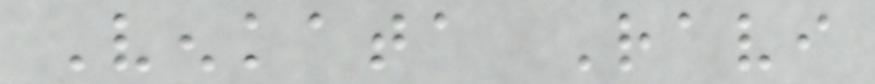Venkata Ravi
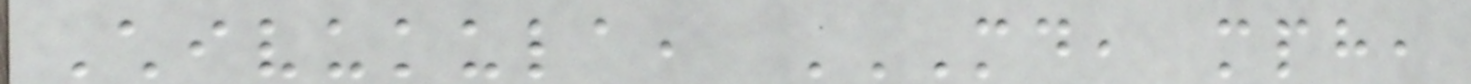Chivukula, MD, MPH,
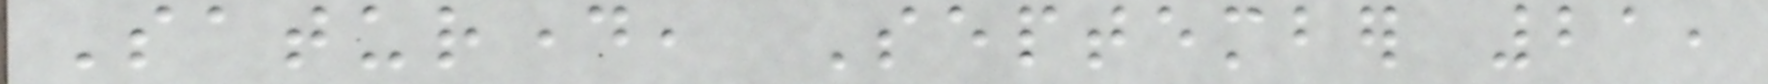Saturday, September 21,
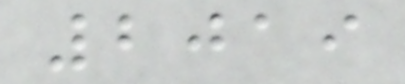2019
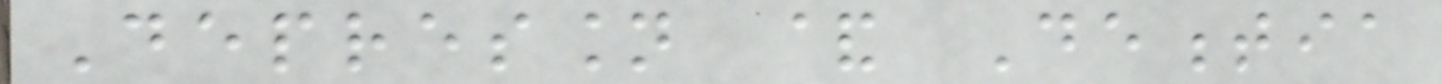Depression & Dementia
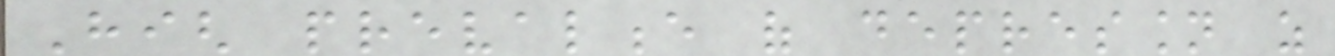High prevalence of depression as
